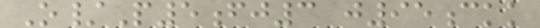O/P5fj3 j95ckk
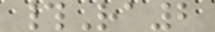#Ra2
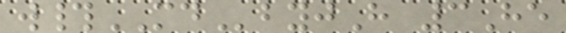w#MDbyjH 3He
